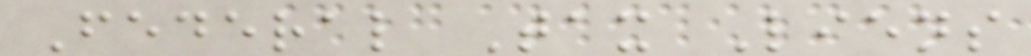Federal Tax Liens
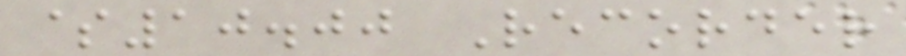$10.00 Recorder
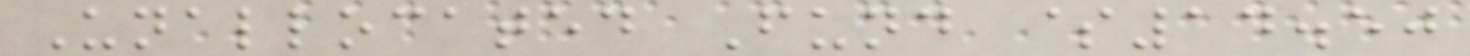Unallocated Fund $14.50
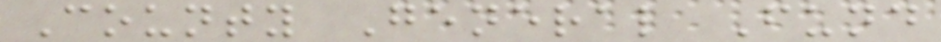County General Fund
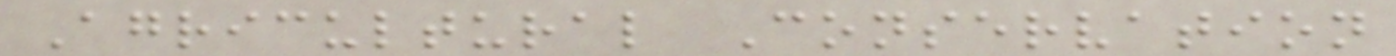Agricultural Conservation
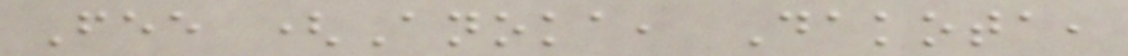Fee (Anoka, Dakota,
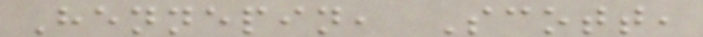Hennepin, Scott,
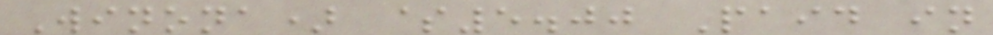Winona) $5.00 Paid in
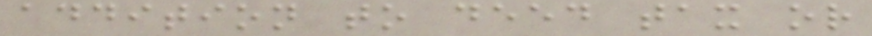addition to deed tax or
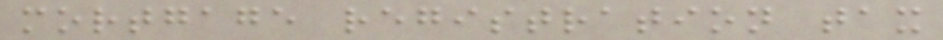mortgage registration tax
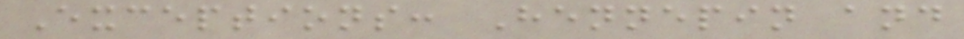Exceptions: Hennepin and
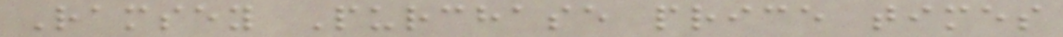Ramsey Purchase price times
